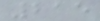215
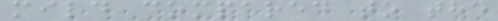mild compared to the
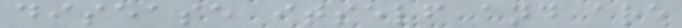disease itself and are
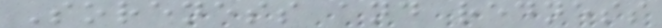Soreness and redness
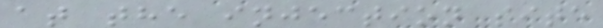at the injection site
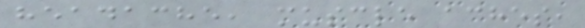headache, muscle aches,
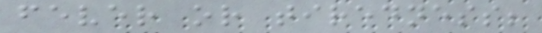fever or tiredness;
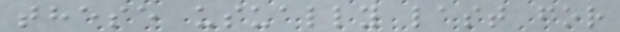these usually last for
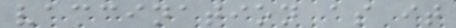vaccination as it
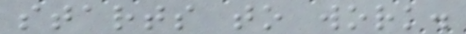starts to work.
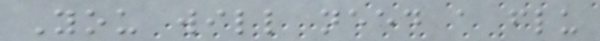You will need a flu
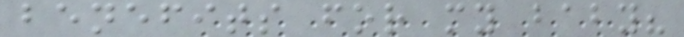benefits for my baby?
